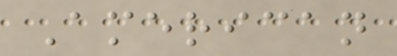American
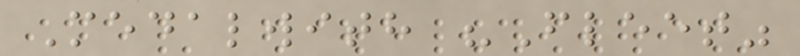Medalwith "Fleet"
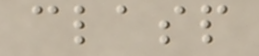clasp
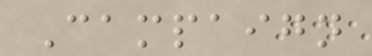Campaign
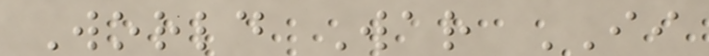World War II
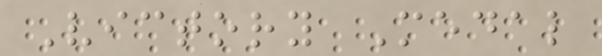Victory Medal
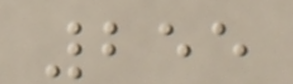255
